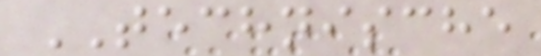TECHNISCHE
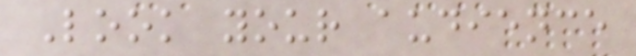Look your audience
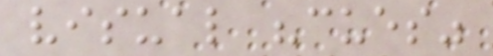visual "cues"
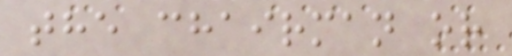the chairman or
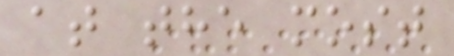at the most
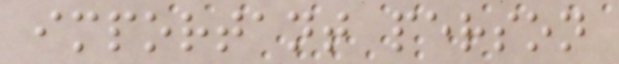important person
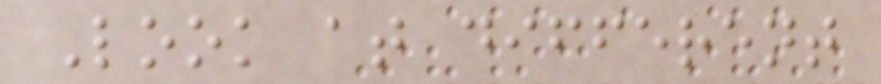Look at different
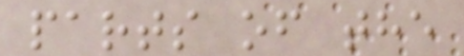parts of the
